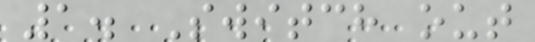1. Switch out
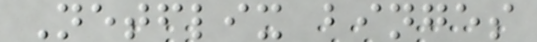Netflix binges
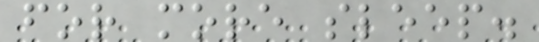for more sleep.
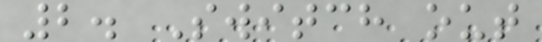2. Switch out
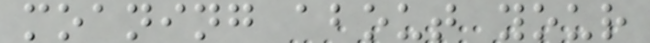moaning about your
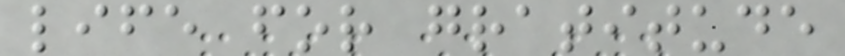life for gratitude
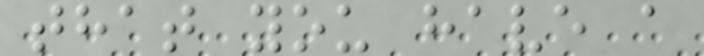that you have a
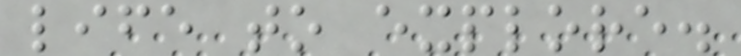life to explore.
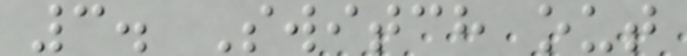3. Switch out
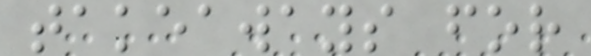takeaways for
